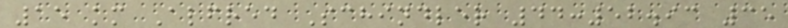15 km Alfred Schindler 44:52.93 35
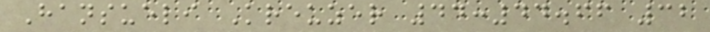Hansueli Kreuzer 44:44.66 32
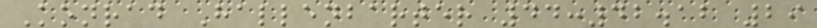Konrad Hallenbarter 44:42.12 29
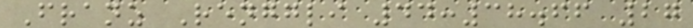Franz Renggli 44:38.66 27
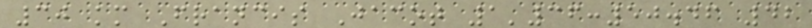30 km Francis Jacot 1'36:50.46 42
